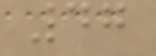47
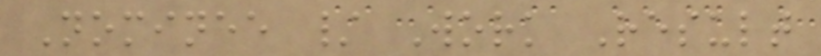Nominee / Work Result
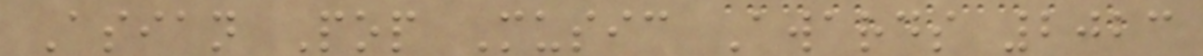Asian Pop Music Awards 2023
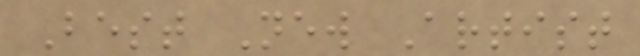Best New Artist
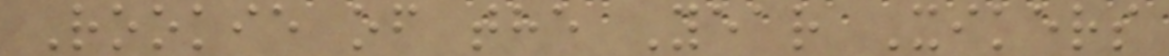Rookie of the Year Xikers
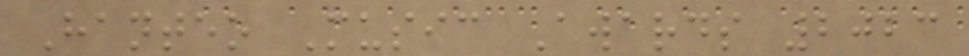Hanteo Music Awards 2023
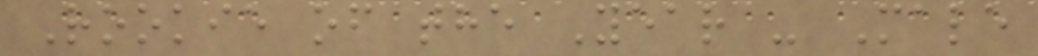Rookie of the Year - Male
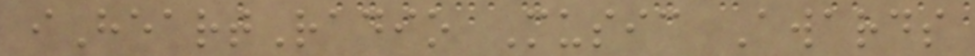iHeartRadio Music Awards
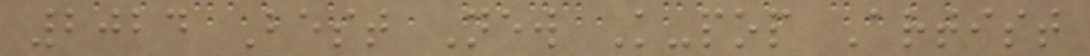2024 Best New K-pop Artist
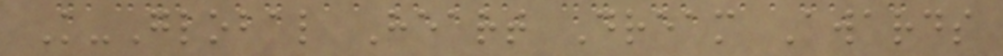K-Global Heart Dream Awards
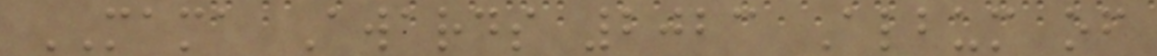MAMA Awards 2023 Album of
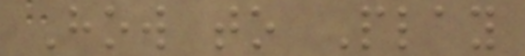How to Play
